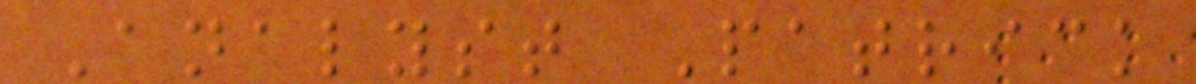Analyst Patrick
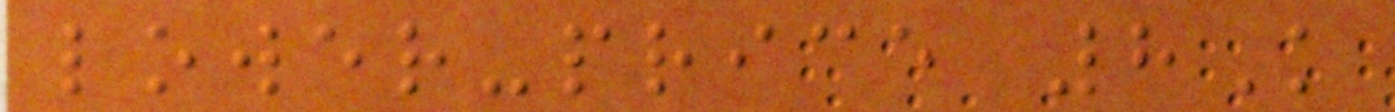lower-price 8K
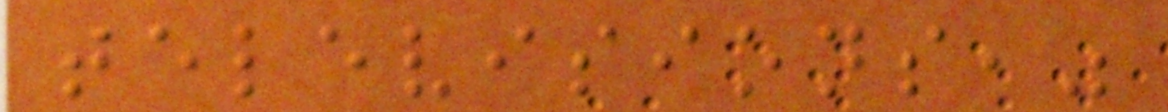televisions,"
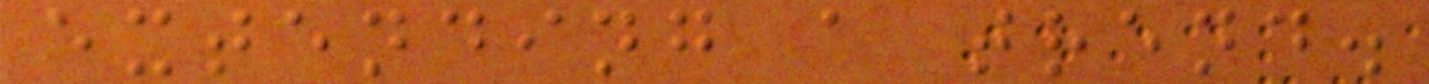extending a trend.
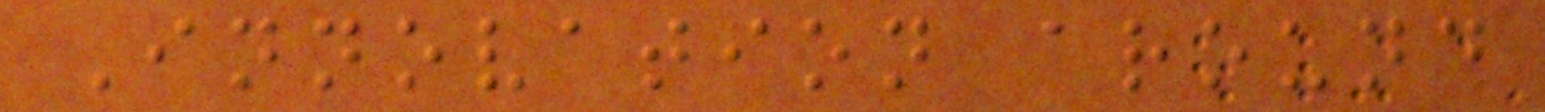Innovation around
